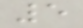5
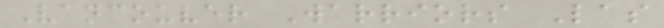Vancouver Warriors Las
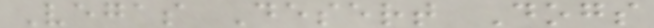Vegas Desert Dogs
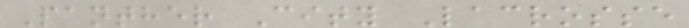Panther City Lacrosse
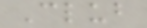Club
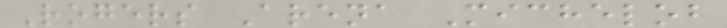Rogers Arena Michelob
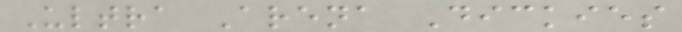Ultra Arena Dickies
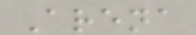Arena
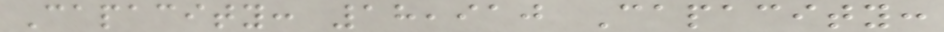Capacity: 18,910 Capacity:
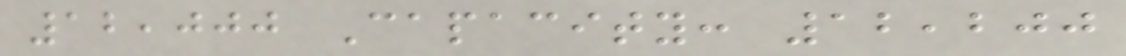12,000 Capacity: 12,200
